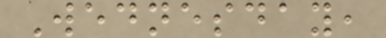Wednesday,
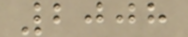2008
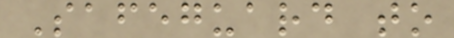Safeguard to
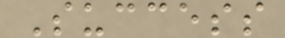Success
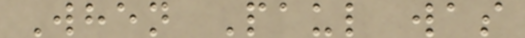When Paul was
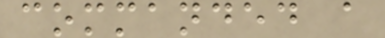commanded a
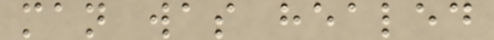man was healed
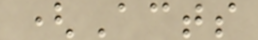(Acts
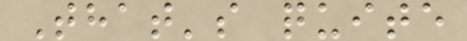That's quite
